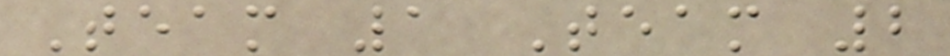Team 1 Team 2
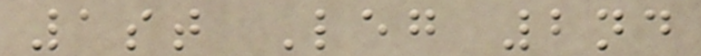1st Leg 2nd
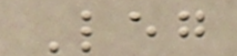Leg
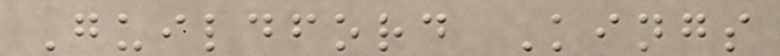Guildford Kings
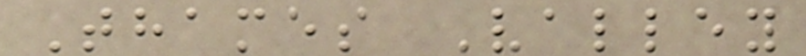Thames Valley
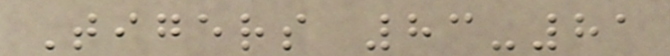Tigers 83-81
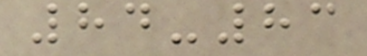84-83
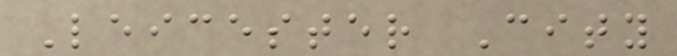Leicester City
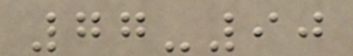77-90
